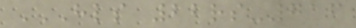HLS 22RS-716
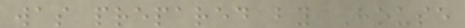was prepared by House
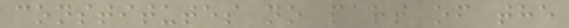constitutes no part of the
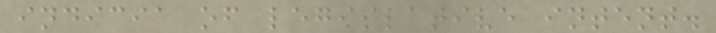indicia of legislative intent.
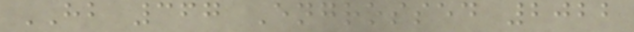HB 367 Engrossed 2022
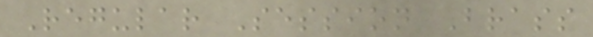Regular Session Brass
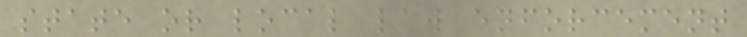state or local law enforcement
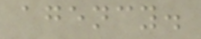agency.
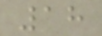18
